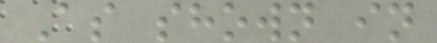As shown in
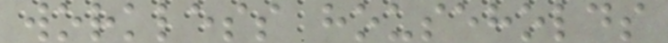workless households
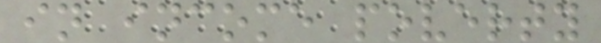in income poverty
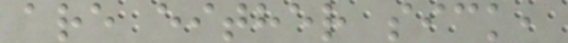are either sick,
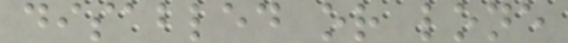disabled or lone
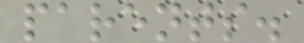parents.
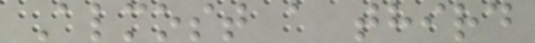Almost a third
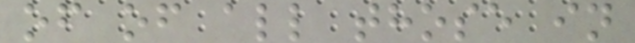of of all those in
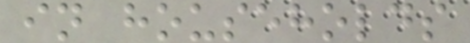in households
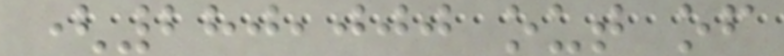(280,000 out of
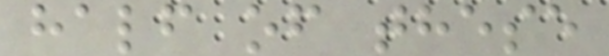half of these
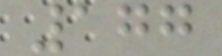177
